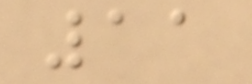11
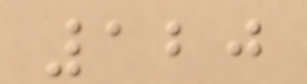120
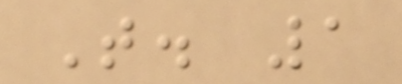T. 1
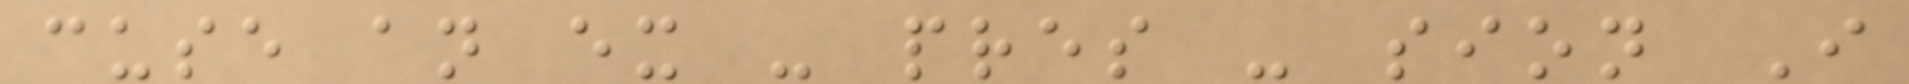cuse an ex - pres - sion I
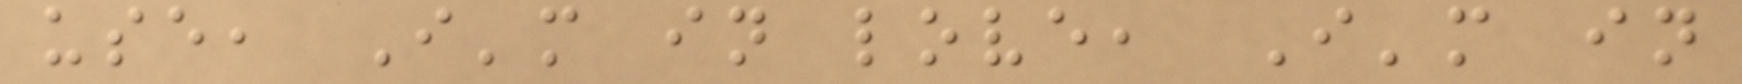use, I'm in love, I'm in
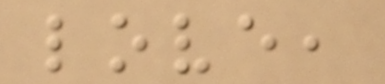love,
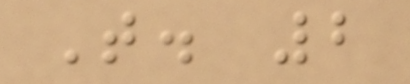T. 2
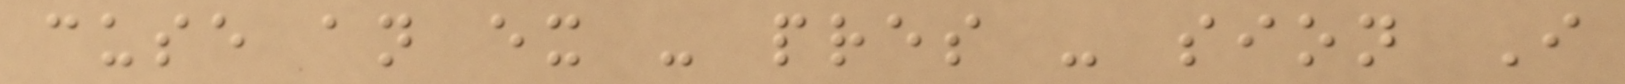cuse an ex - pres - sion I
